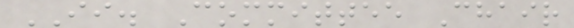II. Committee Chair
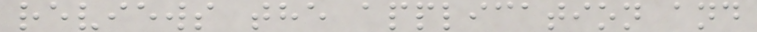reviews the application and
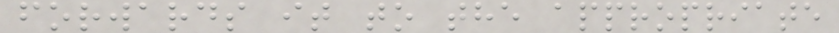forwards it to the appropriate
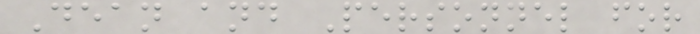Dean and Personnel for
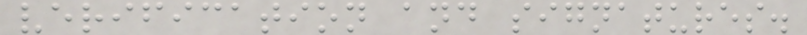verification and signatures.
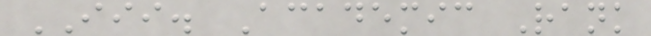III. Academic Rank
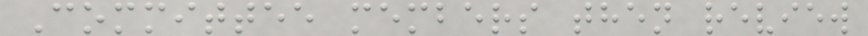Committee members then review
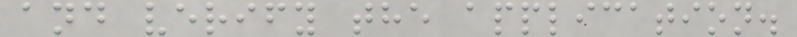and verify the application.
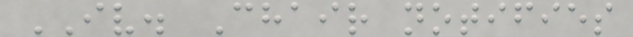IV. Chair notifies
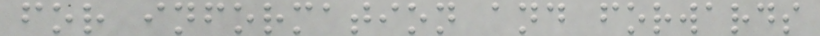for information and forwards
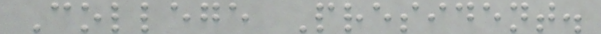College President.
